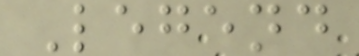Legend
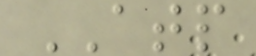ATP
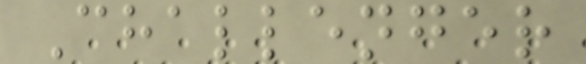Challenger
